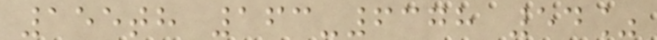155th 163-6378 54%
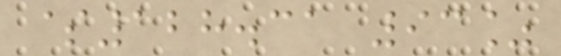$128.31 93%
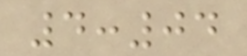4:04
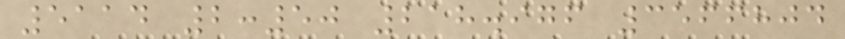5114 2:50 218.976 3566804
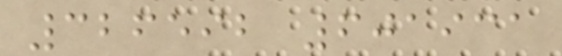326592 601931
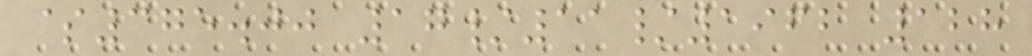$375.00 17/11/1962 128
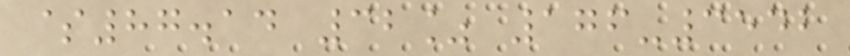$87.14 32% 176-3542
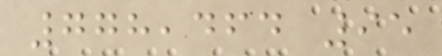778,464 95
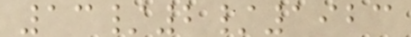13/2/1923
